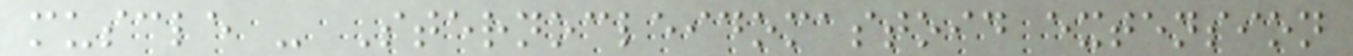muscle - Sternocleidomastoid extension
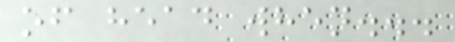of head when...
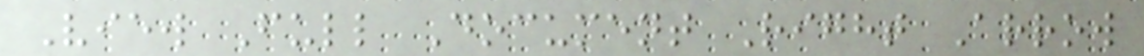View Full Document Right Arrow
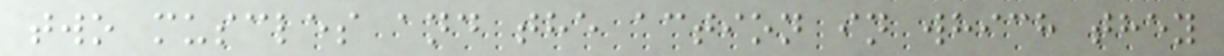two muscles and the action in which they
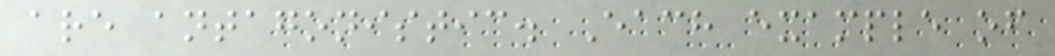are antagonistic. Each example of
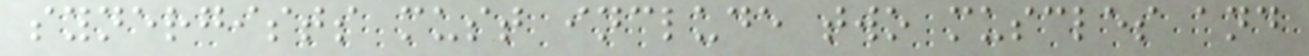synergists must include two muscles and
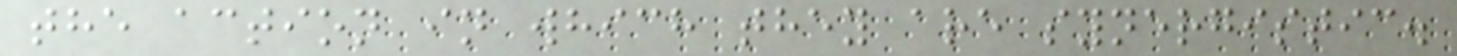the action in which they are synergistic.
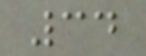34
